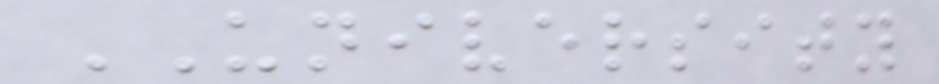UNIVERSITY
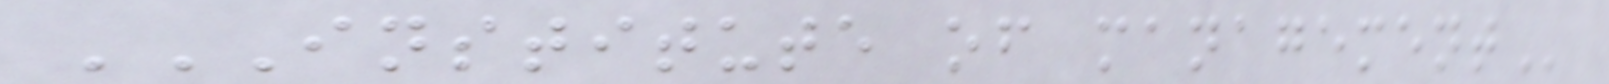INSTITUTE OF MANAGEMENT
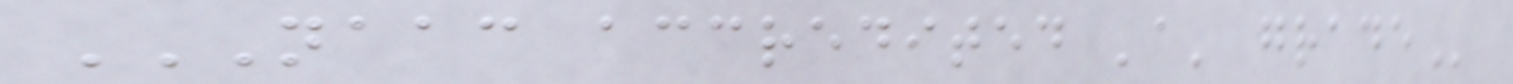NAAC ACCREDITED 'A' GRADE
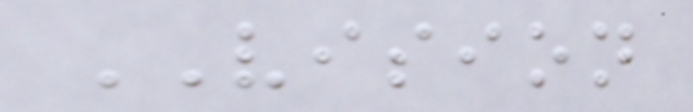VISION
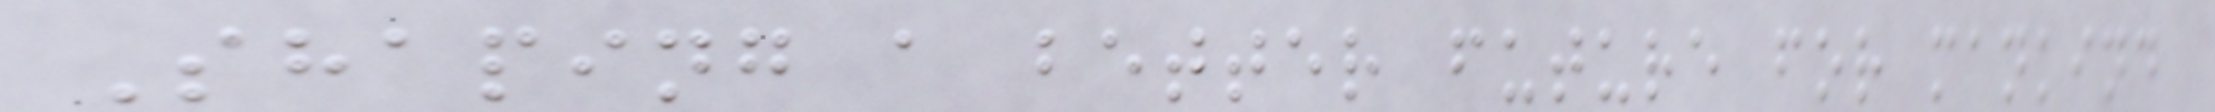Shaping a better future for mankind
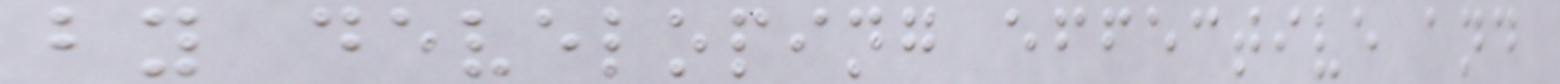by developing effective and
